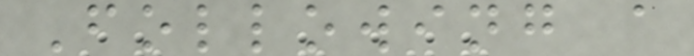Following a
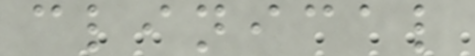clinical
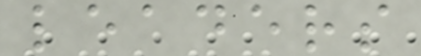leaders
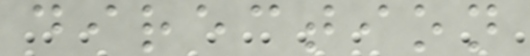direction
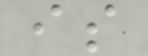is
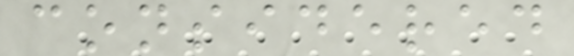considered
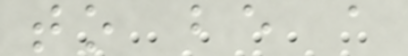to be a
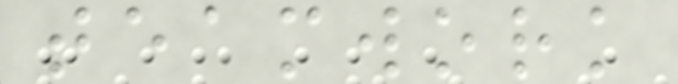teamwork
